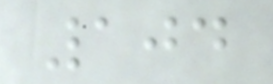104
